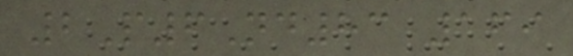2P6Nd83 169
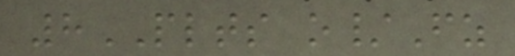8PLTS o/Fz
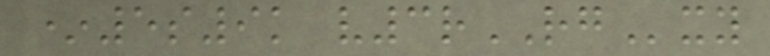*5s9k v3rRGxy
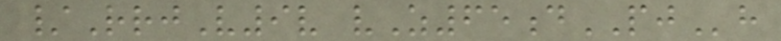/RrjV9v vZ65dPJh
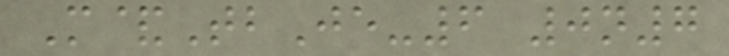M&TbJe-6 0n7
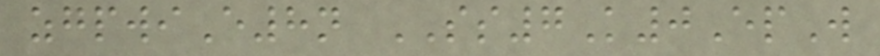zgpwiE8n SS7K0EpW
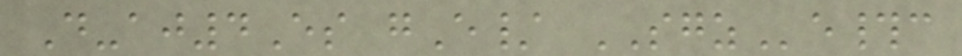D-aj4Es gE/ SGZe#c
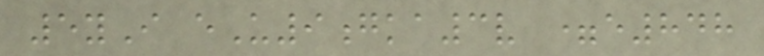5yI eU9gka3v =e848
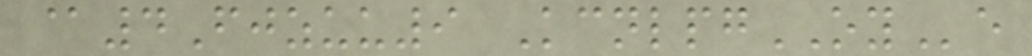@4Fjzuu9 KcnlpgOYe
